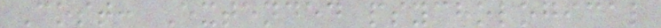Cost: Extended psychological
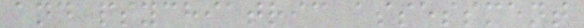and psychiatric assessment
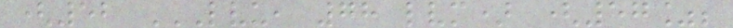(52 LVU, 78 LVM) (57%;
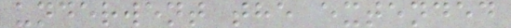underwent the extended
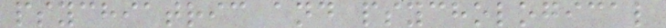psychiatric and psychological
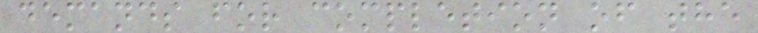demands for completion of the
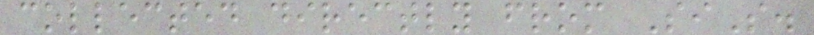collected directly from SiS.
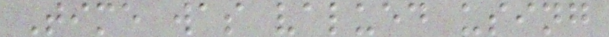Time was valued using
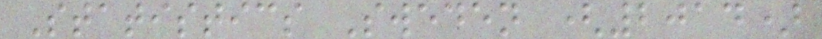Statistics Sweden (2014)
